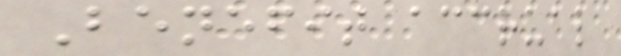Benefit accrual
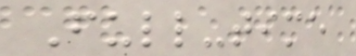Full-time
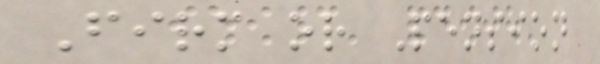Firm or Pension
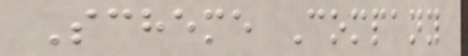Scheme Company
